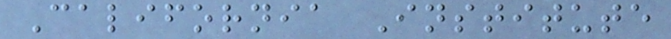California Institute
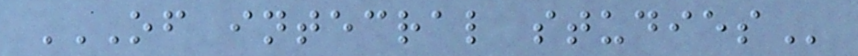OF INTECRAL STUDIES
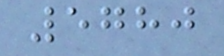5780
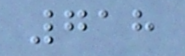718
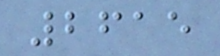2615
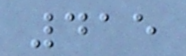415
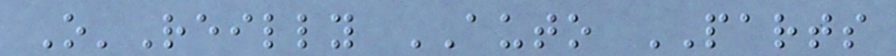O'Reilly AUTO PARTS
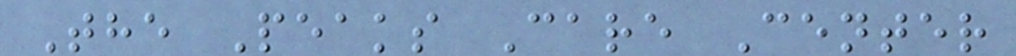The Peaks Care Center
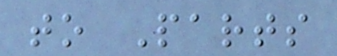to Parts
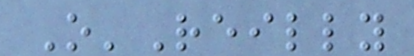O'Reilly
